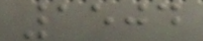1504
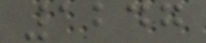1247
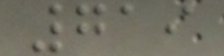719
